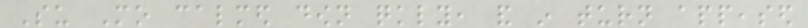Su Mo calmed down quickly, and in turn appeased
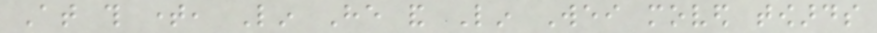At this time, Lin He and Lin Wei moved towards
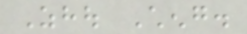Zhou Cheng.
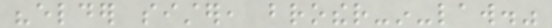"elder sister, brother-in-law."
